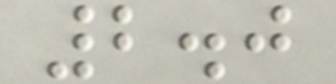2.0
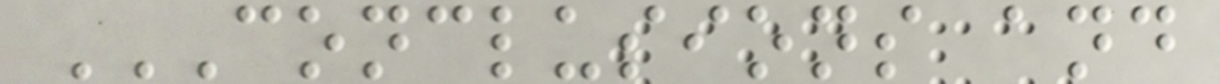CONCLUSIONS AND
